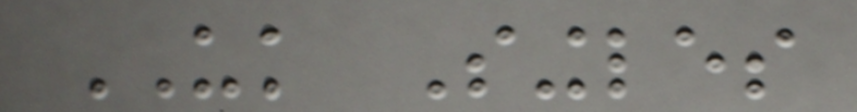UK Singles
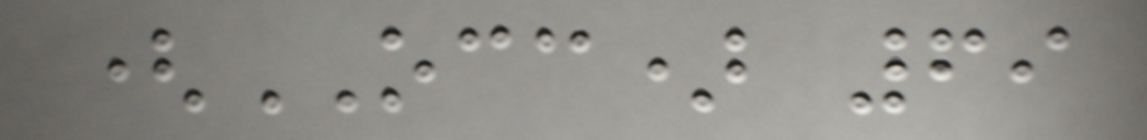(OCC) 69
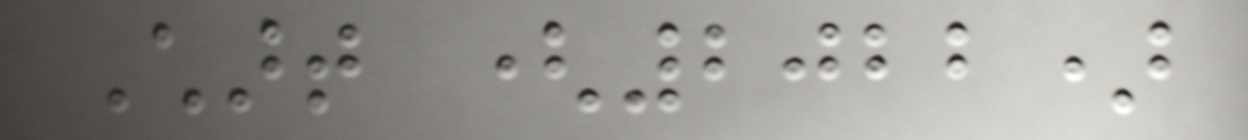Chart (2022)
